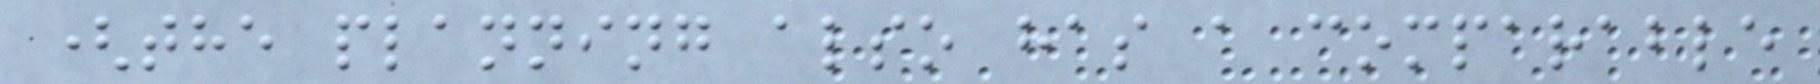(the planning also has a comparable
